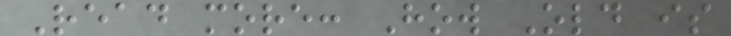Read more: How Old is
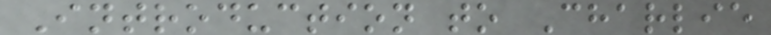Introduction to Charlie
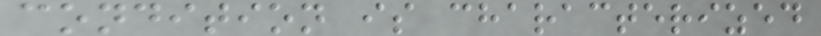condition is characterized
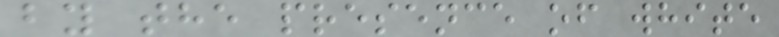by the presence of white
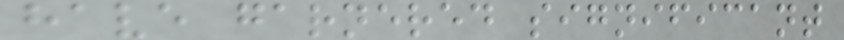have garnered significant
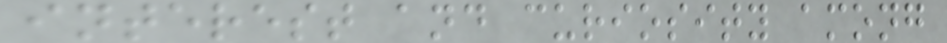interest and curiosity among
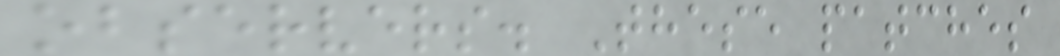observers. These patches
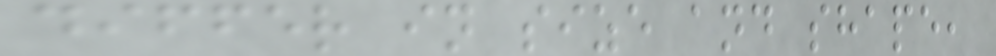differ in size and shape,
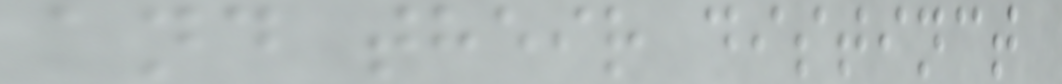and their distinct
